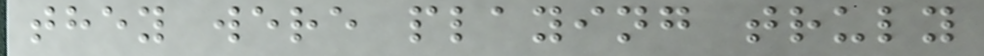they were playing truly
